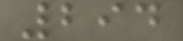294
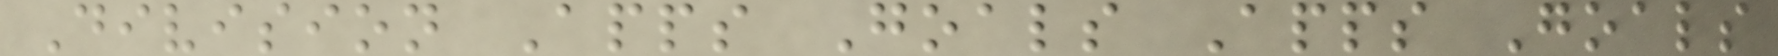Division Apps Goals Apps Goals
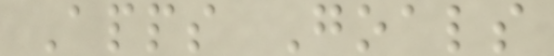Apps Goals
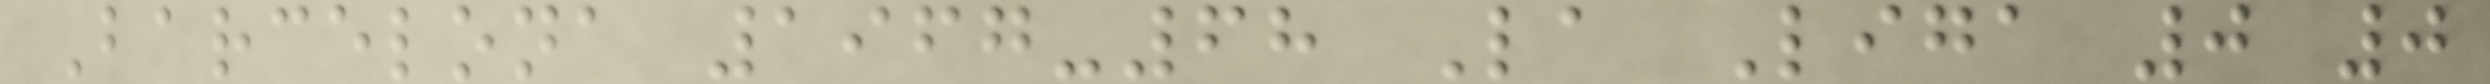Barcelona 1967-68 La Liga 0 0
